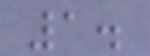1.
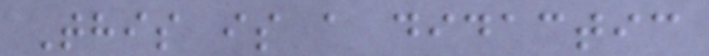This is a didactic
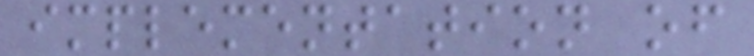implementation of
